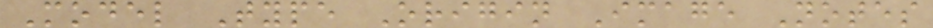Model Type Origin Image Notes
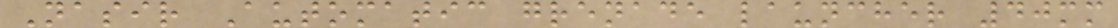Nasir Automatic grenade launcher 40mm
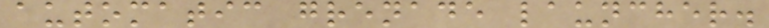automatic grenade launcher.
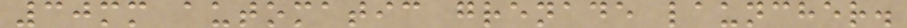30mm automatic grenade launcher.
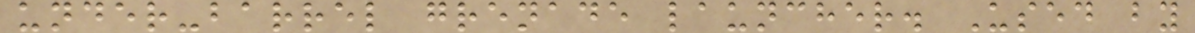under-barrel grenade launcher. Used by
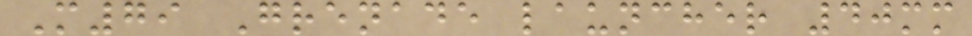M79 Grenade launcher 40mm
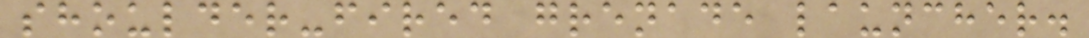shoulder-fired grenade launcher.
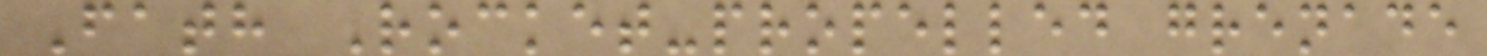Fath Rocket-propelled grenade
